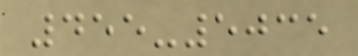455-5035
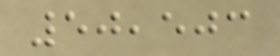50,503
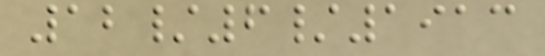12/6/1913
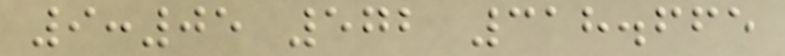9:05 572 318.665
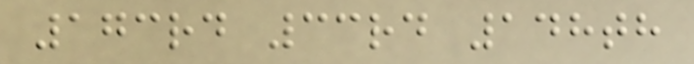173rd 33rd 148th
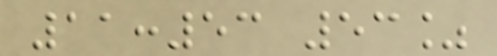11:53 53%
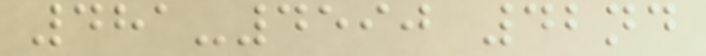481-4590 42nd
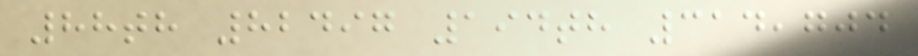88th 82497 194th 314,704
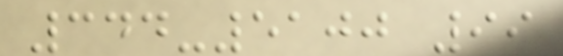344-5100 99
